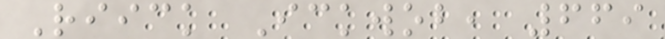Riick Ickwob, 669
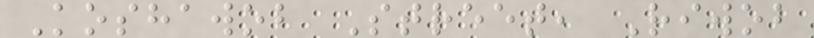Koshawob Street, Riwob
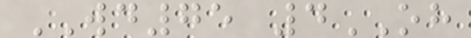WD75 4OH
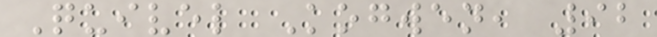Quivel Kogwen, 92
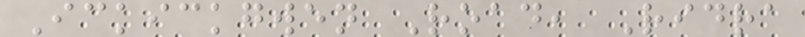Ickickgwen Road, Ridra
